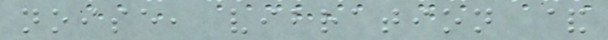noise, vibration &
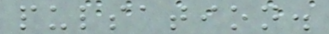pulsation.
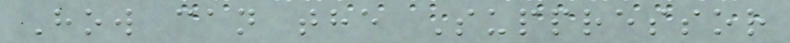How can the Suppressor
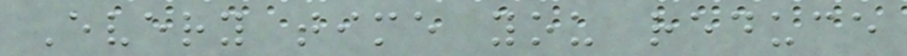Every time you reduce
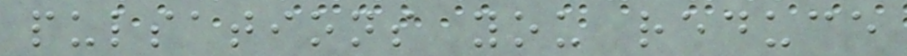pulsations you reduce
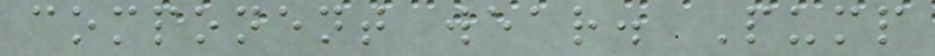component wear. Pump
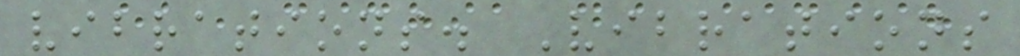vibrations. Vibrations
